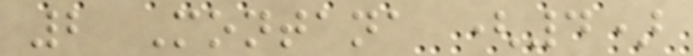2 Montana (4)
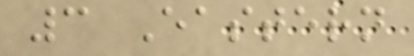3 Eastern
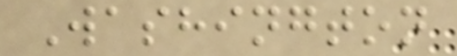Washington
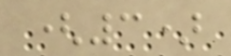(3)
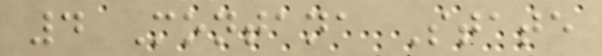4 Montana State
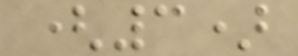(3)
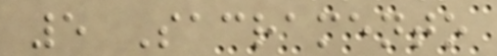5 Sacramento
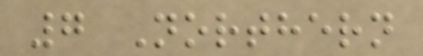7 Northern
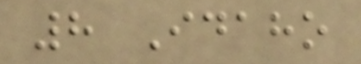8 Idaho
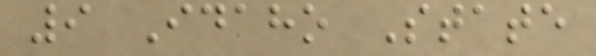9 Idaho State
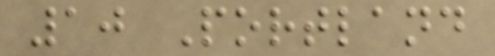10 Portland
